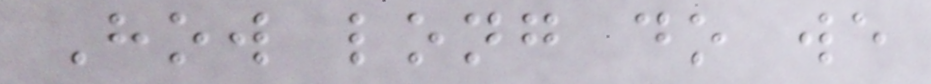How long do we
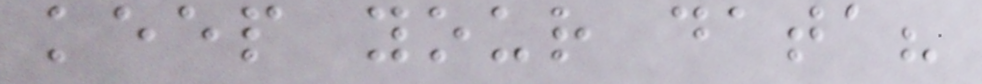keep your data?
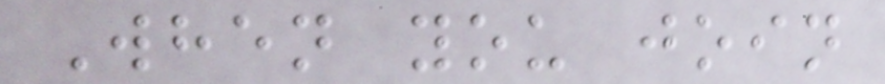When you join
